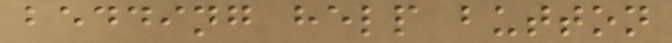bedding help button
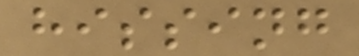hissing
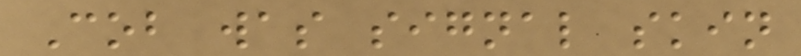Cob was signal skin
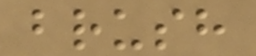brush
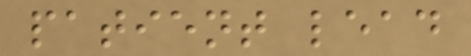patient lead
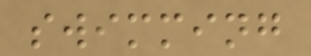swimming
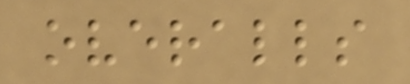overalls
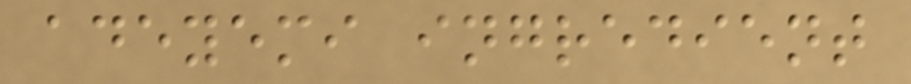adeyemi ingredient
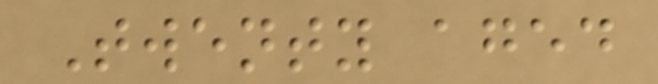Twenty aged
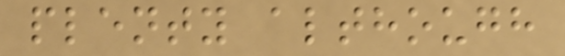plenty although
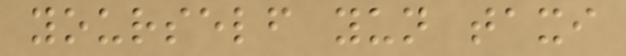yourself yun taxi
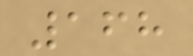168
